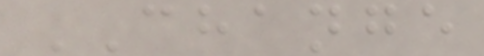CHANGE
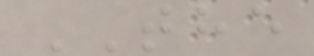THE
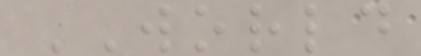WORLD
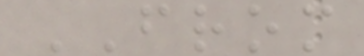FROM
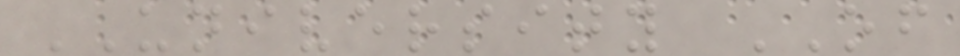UNIVERSITY OF
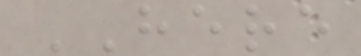HERE
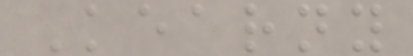Kearny
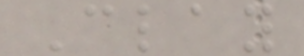Clay
